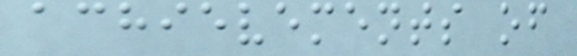achievements of
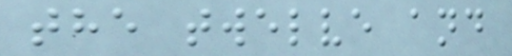the twelve and
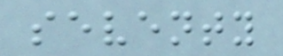seventy
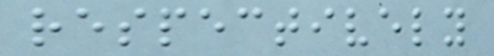respectively
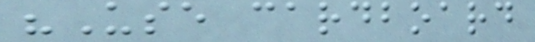"Use cardboard
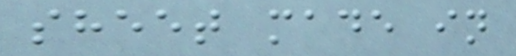sheet made in
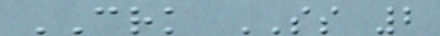CRK SS 2
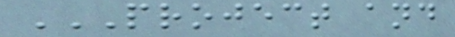PROJECT AND
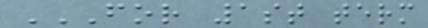FOR 1ST TERM
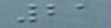21
